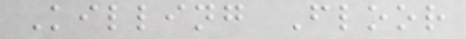Killing Floor
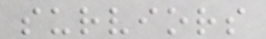surviors
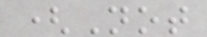(Not
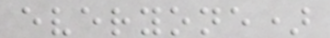everyone)
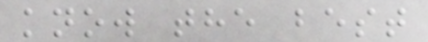know the best
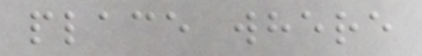place where
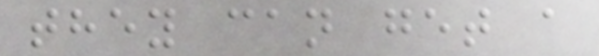they can get a
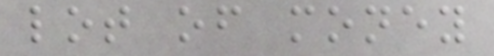lot of money
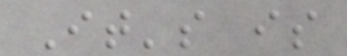It's is
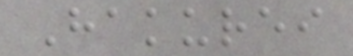Hakurei
